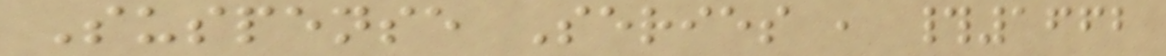Suspense Series , #1662
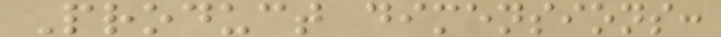Product dimensions:
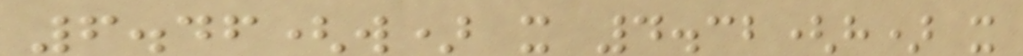6.46(w) x 4.32(h) x
